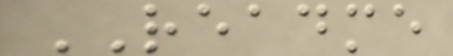README
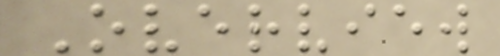Overview
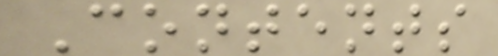Contents
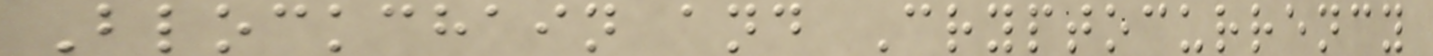Blockchain and Cryptocurrency
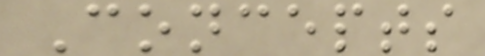Concepts
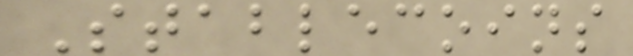Stablecoins
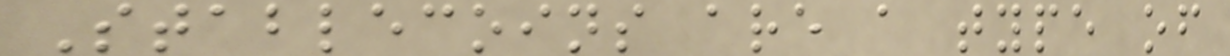Stablecoins are a type of
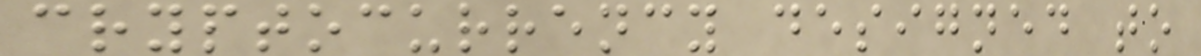cryptocurrency designed to
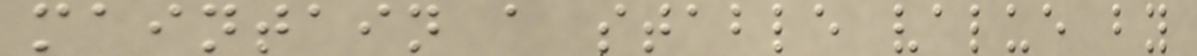maintain a stable value by
